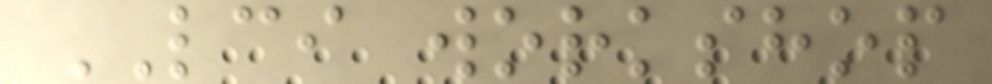LCI workshop
